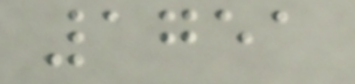1751
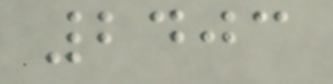2403
